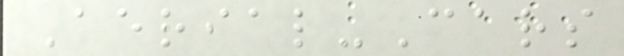Aerial-Cars
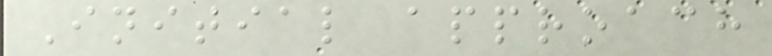Initial approach
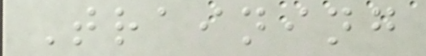Training
